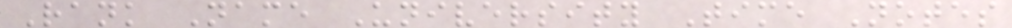Rank Name University Time Notes
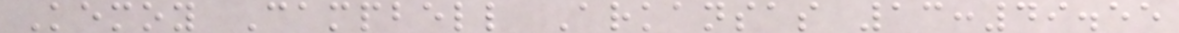Kemoy Campbell Arkansas 13:49.55
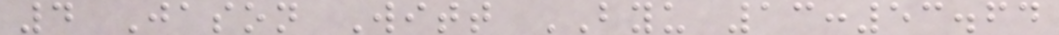4 Jason Witt BYU 13:53.64
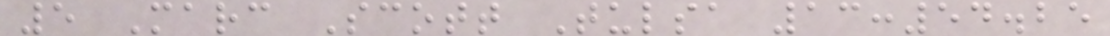5 Marc Scott Tulsa 13:54.25
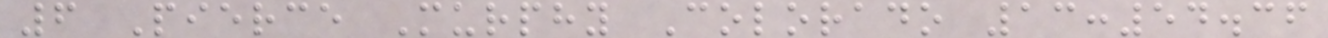6 Pierce Murphy Colorado 13:54.36
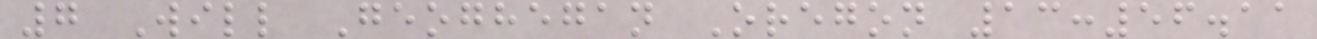7 Will Geoghegan Oregon 13:56.11
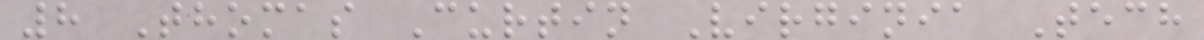8 Thomas Curtin Virginia Tech
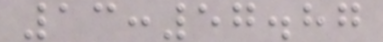13:57.87
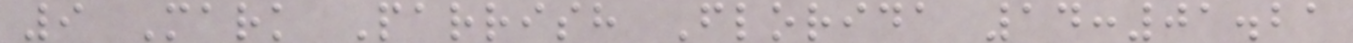9 Mark Parrish Florida 14:01.21
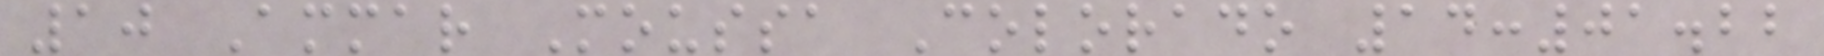10 Ammar Moussa Colorado 14:01.22
